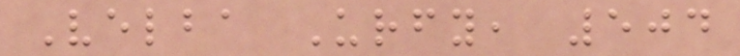Velba Urfy, 504
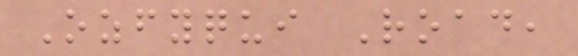Ozfyqui Road,
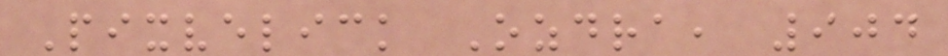Pixvelick Ozdra, 904
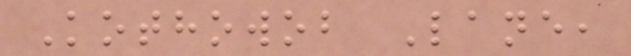Kothowob Lane,
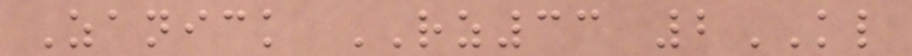Zanick RZ33 2KL
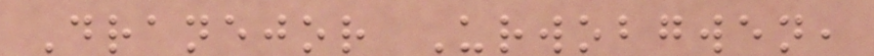Dranejor Urwobgwen,
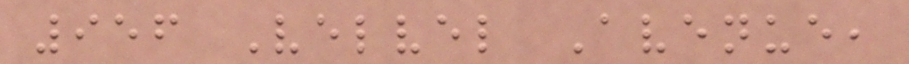956 Velvel Avenue,
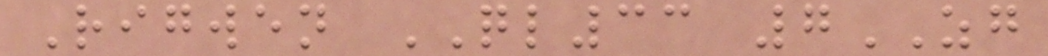Rigwen QL33 7ZG
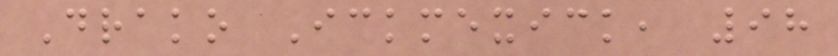Drako Ickmexick, 98
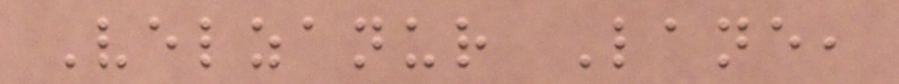Velzanur Lane,
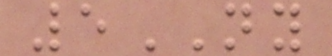5NY
